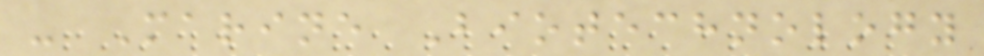- Marine Biotechnology
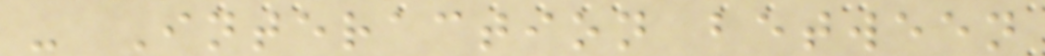- Interaction between
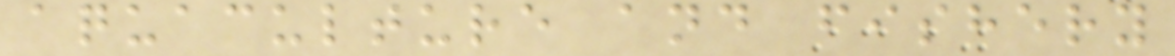aquaculture and fishery
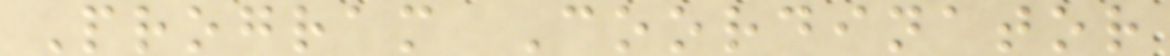Program Coordinator
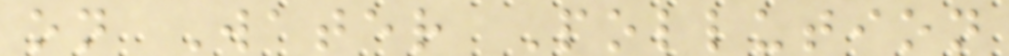on Water Pollution
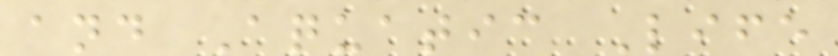and Aquatic Life
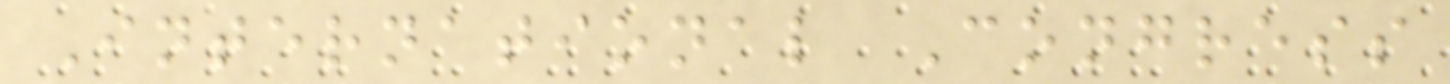International Congress
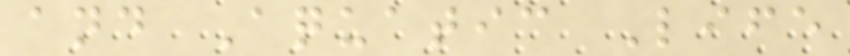and Aquatic Life
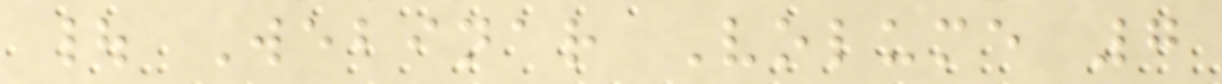| Webinar Volume 7
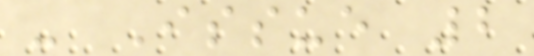- Issue 2
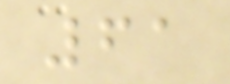61
